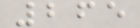265
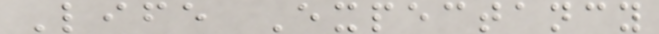Life Expectancy
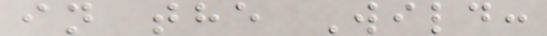in the Wild:
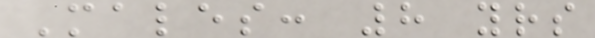Males: 8 yrs
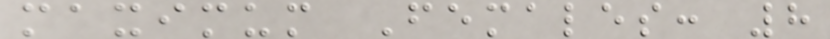maximum Females: 8
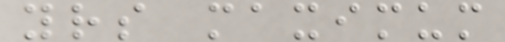yrs maximum
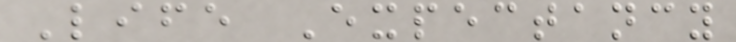Life Expectancy
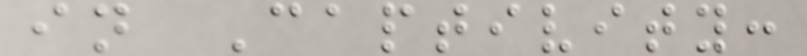in Captivity:
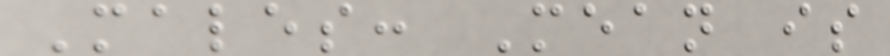Males: Mean is
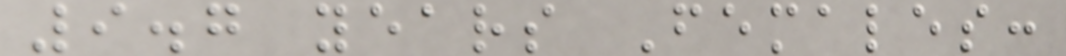9.7 years Females:
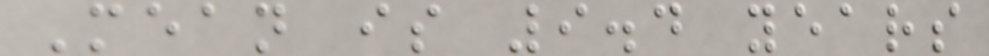Mean is 9.4 years
